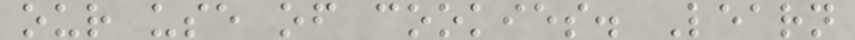our use of cookies. Learn
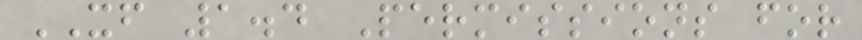XF 1.4 Permissions for
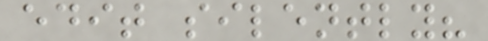edit silently?
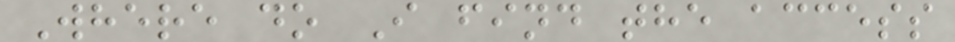Where do I find the access
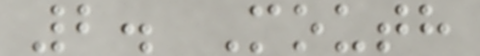2. Mouth
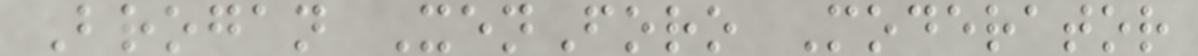Brogan XenForo Moderator
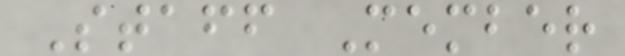Staff Member
